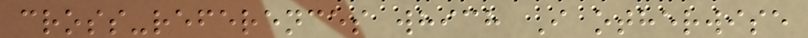cross-references which I otherwise
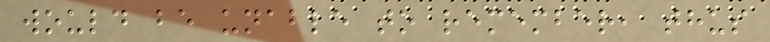would be unable to remember, thus
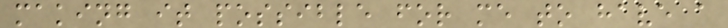making it possible for me to have a
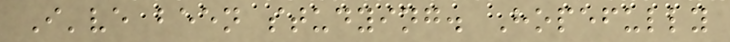I've been studying. Hopefully
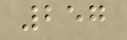257
